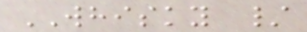WHISKY /
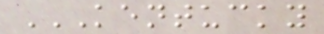KENTUCKY
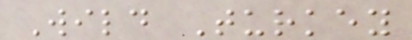Wild Turkey
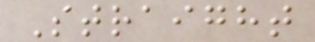Straight
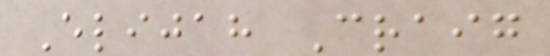Elijah Craig
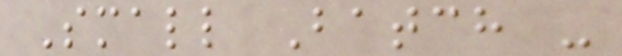Small Batch -
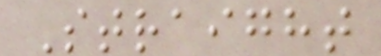Straight
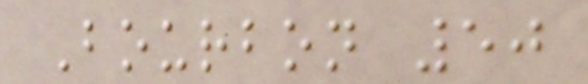Bourbon 50
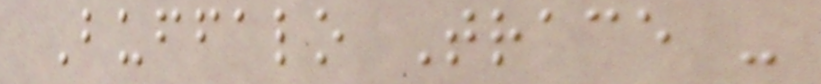Buffalo Trace -
